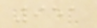951
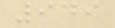949
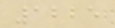1225
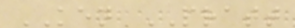KEN PRATT
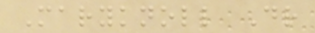Maryknoll Dr
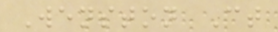Wenston Ct
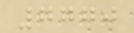7770
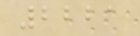2221
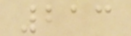213
